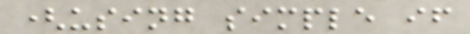(using simple if
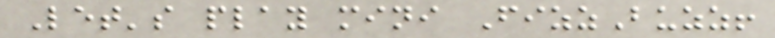Let's play mini FizzBuzz!
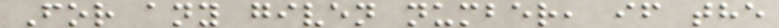For any given number, if the
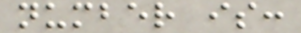number is:
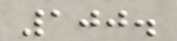100.
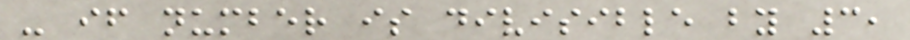- if number is divisible by 3,
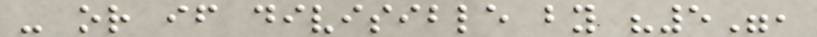- or if divisible by "5",
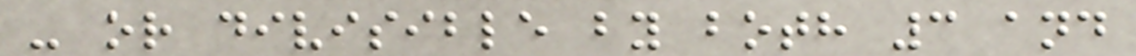- or divisible by both 3 and
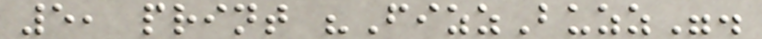5, print "FizzBuzz".
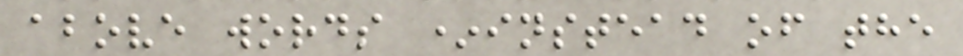above words *instead of the
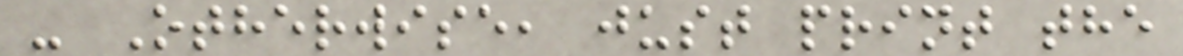- Otherwise, just print the
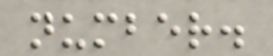number.
